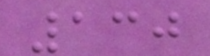130
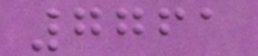7761
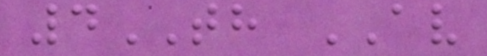4TH AV
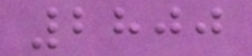2800
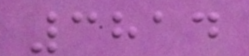3814
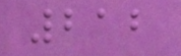212
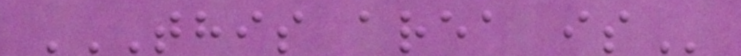THIS AREA IS
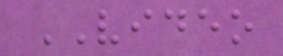VIDEO
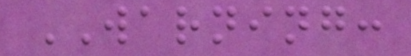WARNING:
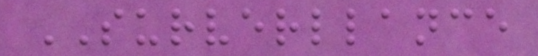SURVERLLANCE
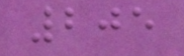205
